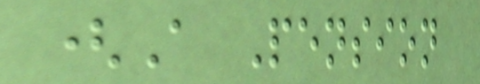(A Pension
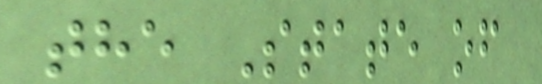the State of
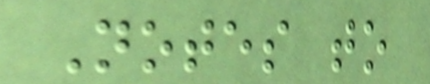Notes to
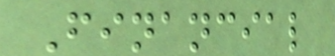Financial
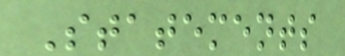Statements
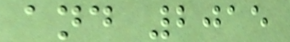and 2015
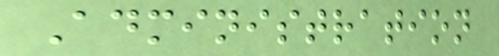Administration
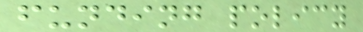funding policy
